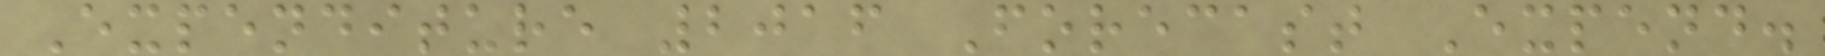Expenditure 2016 Forecast Expend.
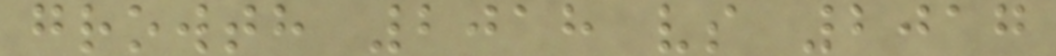growth 2018 vs 2017
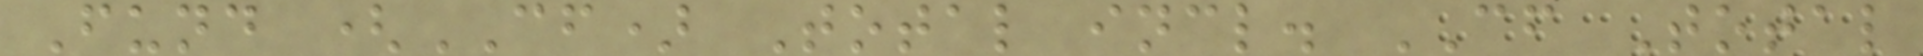Fund (CF) Total incl. CF Total
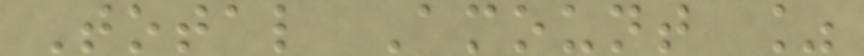Total Amount %
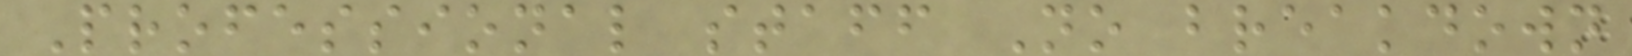Professional staff No breakdown
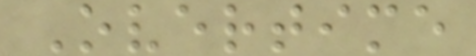Overtime
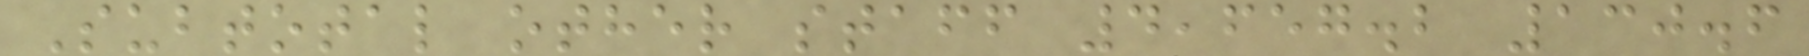Subtotal other staff 4,657.2 130.6
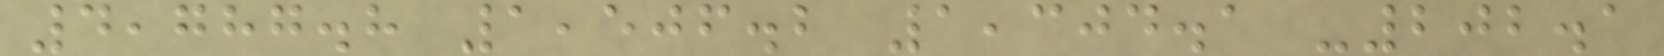4,787.8 1,506.2 1,304.1 -202.1
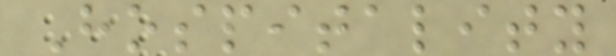Hospitality
